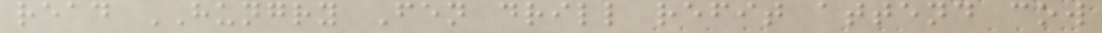read HUNGRY Fen drill refit attend cow
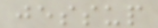jessup
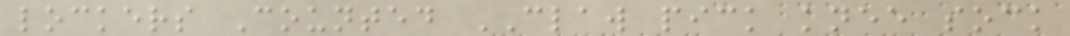lockers Counted CLAW pick knee sock
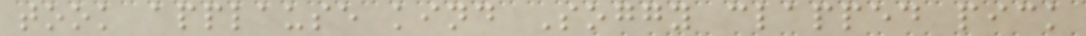took applause kind Soggy clapped pick
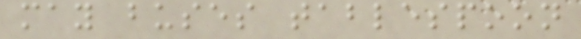may buses tablespoon
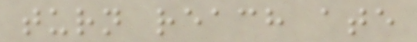turn reach ate
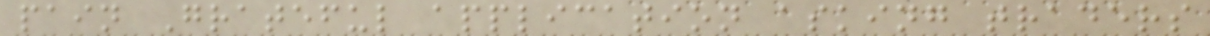pain Grateful application asking traders
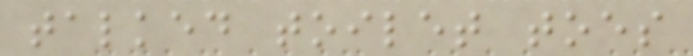talked toilet toes
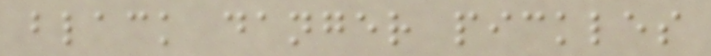black danger pickles
